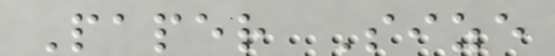Paper Size
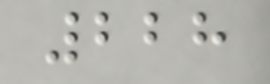228
